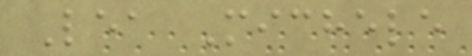Lea Michele
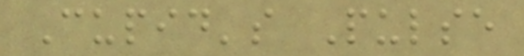Cupid's Pulse
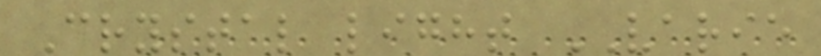Crystal light VARIE
